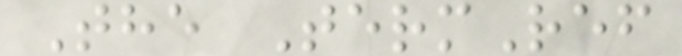The TermRef
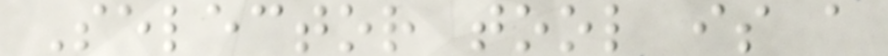Selector tool is a
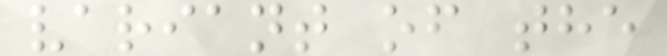variant of the
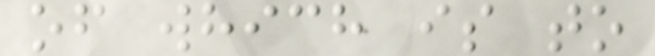of which is to
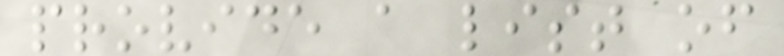provide a list of
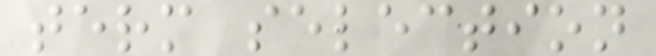term selection
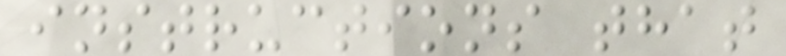instructions that
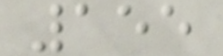155
